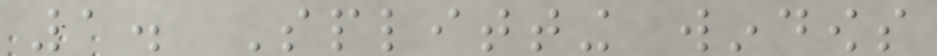1. Splitting windows
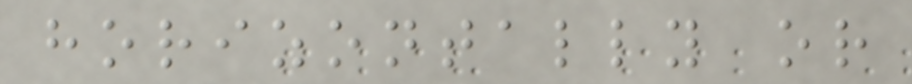horizontally or
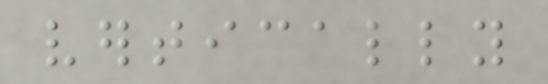vertically
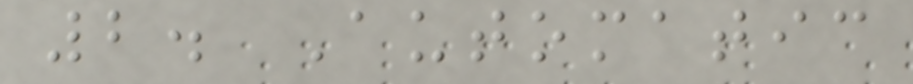2. Automatic
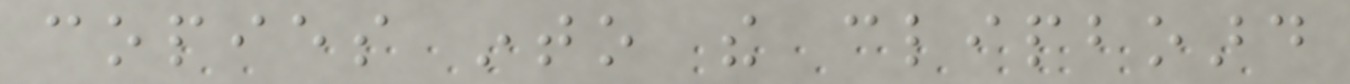copies into the clipboard
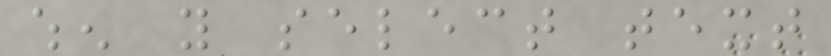when you select text
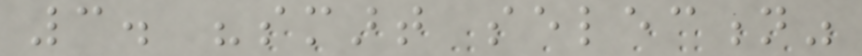3. "smart selection"
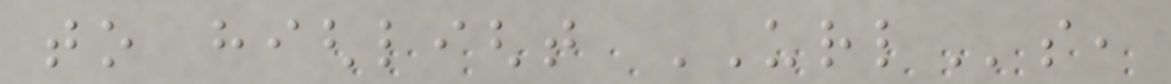to highlight URLs,
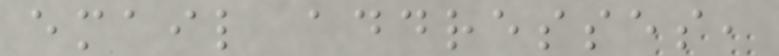email addresses,
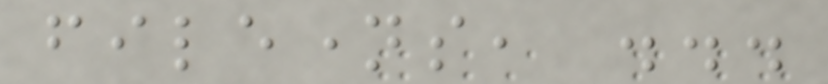filenames, ...
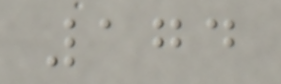174
